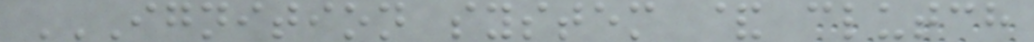IGNITION SYSTEM & CLUTCH
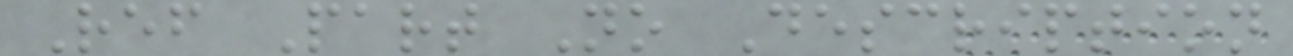Ref Part No Description
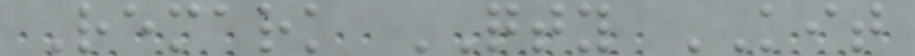Remark QTY KIT
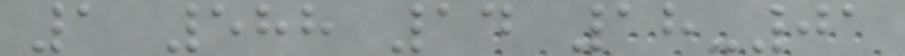1 588 14 18-01
